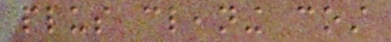plus cleaning cost
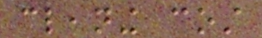cleaning cost
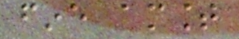fine amount
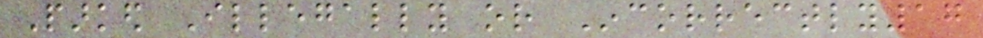Parked Illegally or Incorrectly17
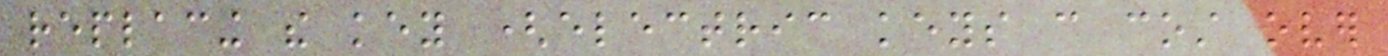replacing the key (electric keys can cost over
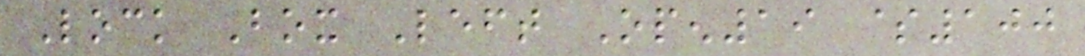Lock Box Left Open19 $100
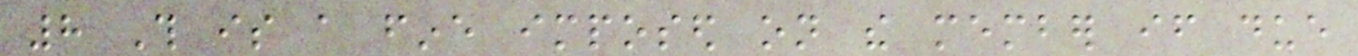8 This is a fine imposed on the member if due
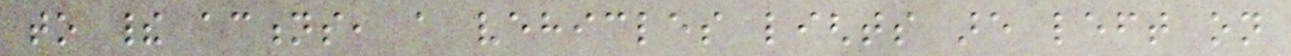to their actions, a vehicles lights are left on
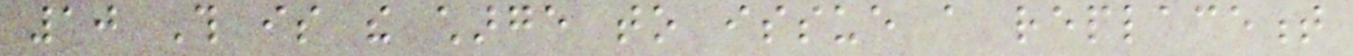10 This is the charge to issue a replacement
